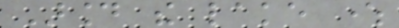Around the lake where
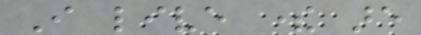I live there are
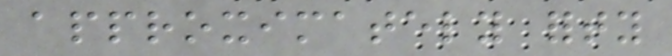approximately forty
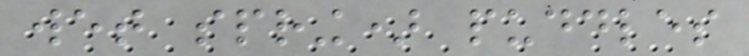wet spring) puddles
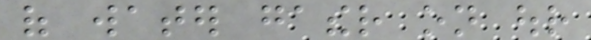of water gather on our
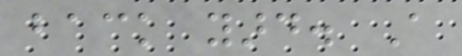back yard. A
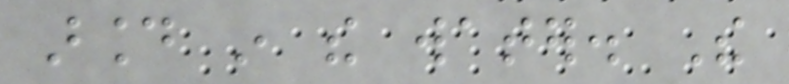around in the water. The
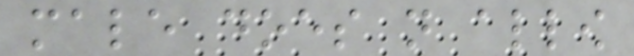male does not allow
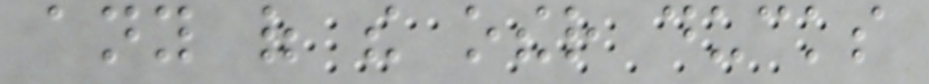any of the other ducks
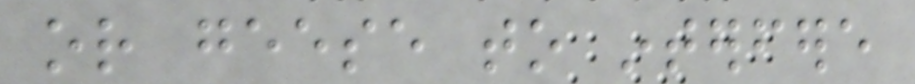or geese to interfere
